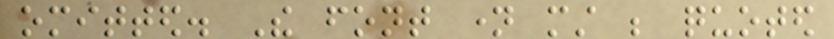omitted. The font name must be quoted
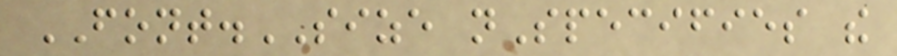FONT.SIZE nSpecifies the
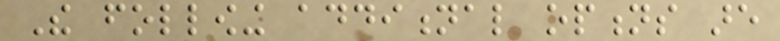The following additional options are
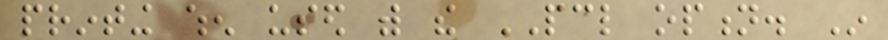printing when used with the PCL option. In
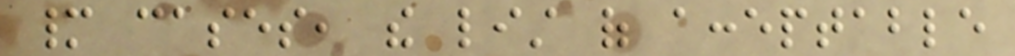many cases, the list of acceptable
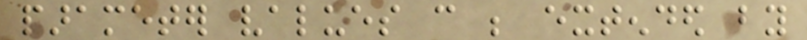parameter values can be extended by
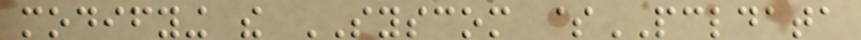modifying the SYSCOM $PCLDATA
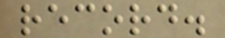record.
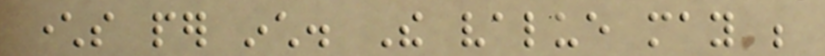characters per inch. The value may be
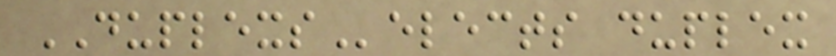DUPLEXSelects duplex
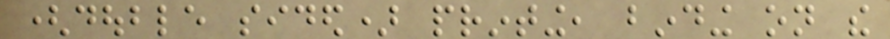(double sided) printing, binding on the
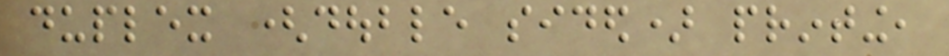duplex (double sided) printing,
